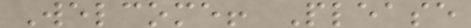Welcome! Please
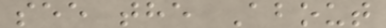see the About
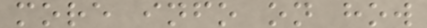more info on how
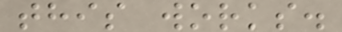this works.
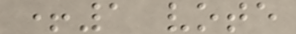+1 vote
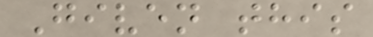Given this
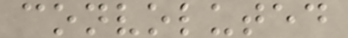convoluted
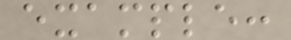example:
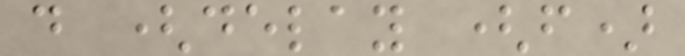d (delay (f)
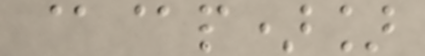@@p)]
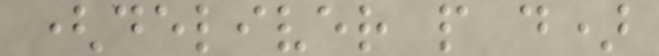(deliver p d)
